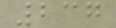237
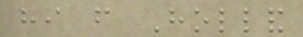hi from Holland
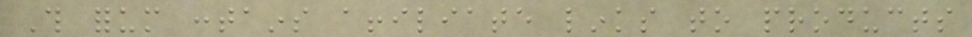This forum contains affiliate links to products
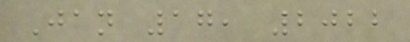Jan 17, 2022
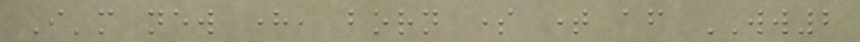I'm new here, born some time after WW2
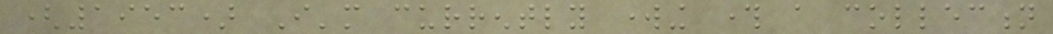(1953) I'm currently working through a collection
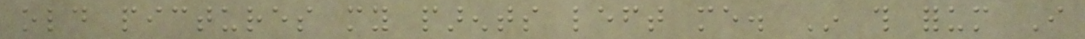old pictures my parents left me. In this forum I
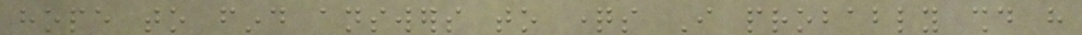hope to find answers to questions I probably should have
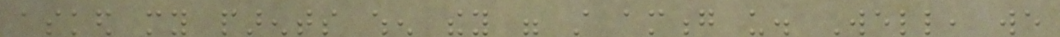asked my parents when they were still among us. Well, we
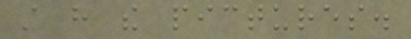still have the pictures.
